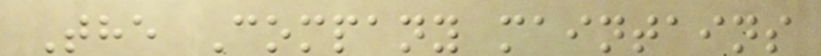The Company maintains
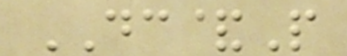DC&P
